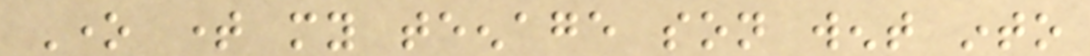One time my teenage son went into
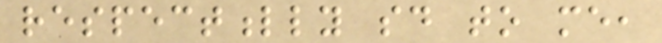respectfully said to me,
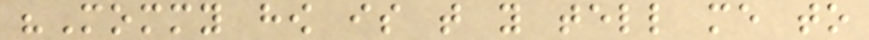"Mommy how is that you tell me to
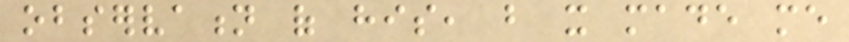observation of his, but it made me
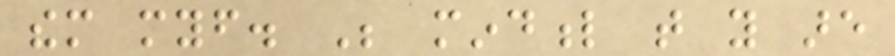them myself. Be mindful that you are
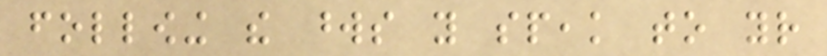following the words you speak to your
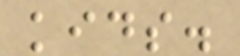kids.
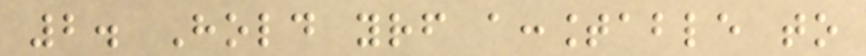2. Hold yourself accountable to
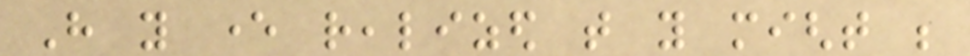Have you ever realized that you might be
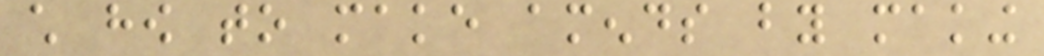child how to make amends by making
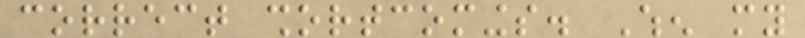correct shortcomings. When my
